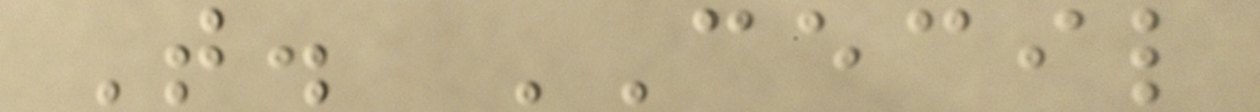T. CECIL
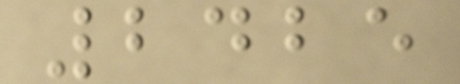2425
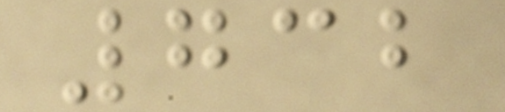732
